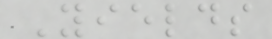Yields
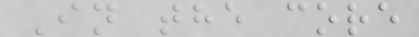In the core
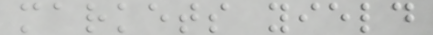markets yield
